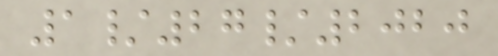1/27/2020
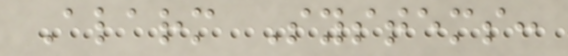Alarm Systems:
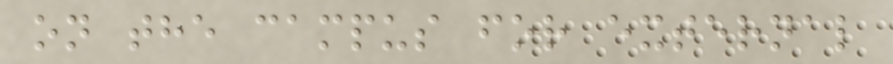on the campus for external
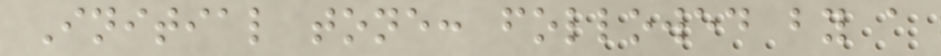Initial tone: followed by a
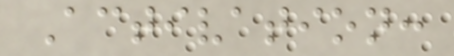Activation:
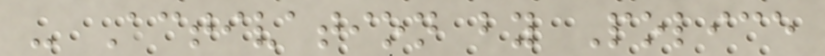- Activation by Police
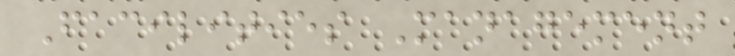Facilities Management
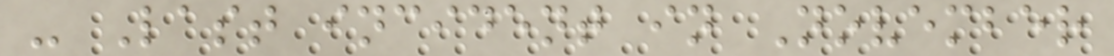- Last incident in November
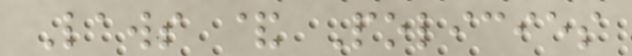Laws & Policies
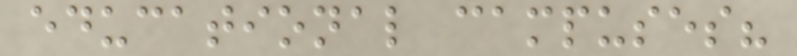educational campuses?
